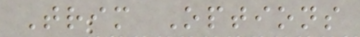Trim Options
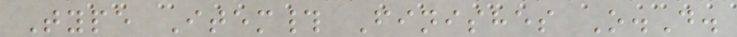Type Item# Finishes O.D.
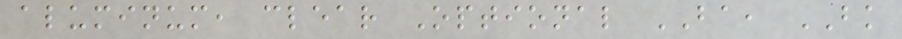aluminum, clear Optional BA, BK
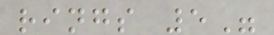rings 5"
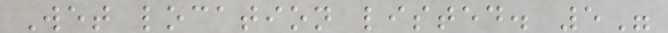Wet location listed. 5"
